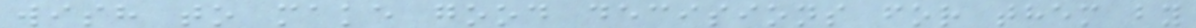wish to make good decisions for them by
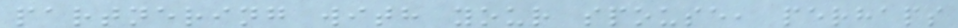partnering with your spouse, perhaps
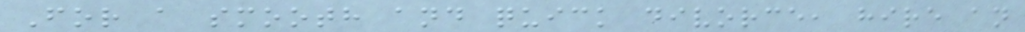For a smooth and quick divorce, hire an
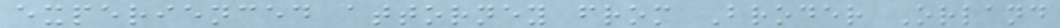experienced attorney from Broder Orland
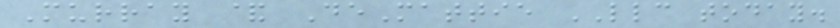Murray & DeMattie LLC today.
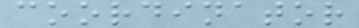coordinator
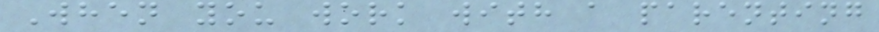When you work with a parenting
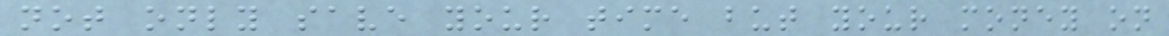not only save your time but your money on
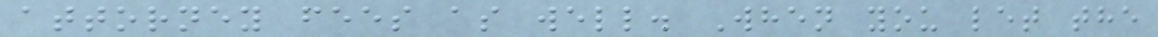attorney fees as well. When you let the
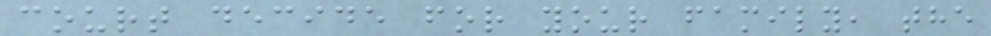court decide for your family, the
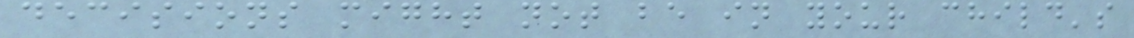decisions might not be in your child's
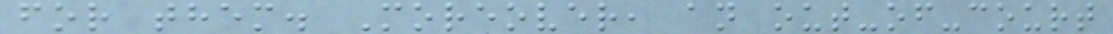for them. Moreover, an out-of-court
